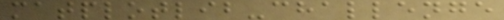matplotlib-challenge
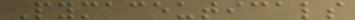Pymaceuticals
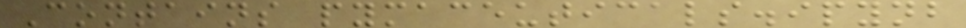Contains pymaceuticals.ipynb
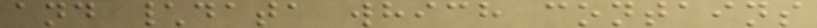and \data which contains
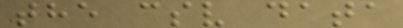the csv data
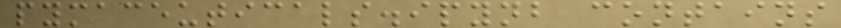pymaceuticals.ipynb contains
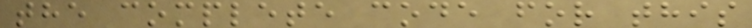the complete code for this
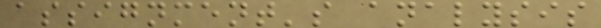assignment's analysis
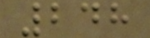248
